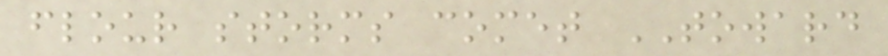flour storms comet TOWARD
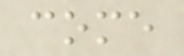come
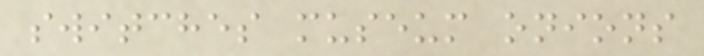switches museum onions
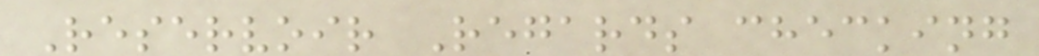Reservoir Regards checking
